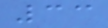33
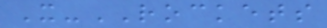X-ROCKETS
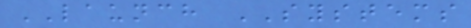LAUNCH SYSTEMS
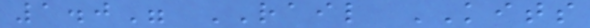1.0" RAIL KITS
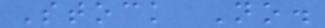Stock No.
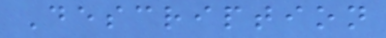Description
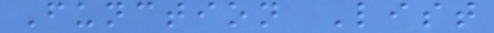Function List
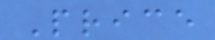Price
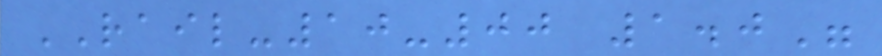RAIL-10-00 1.0"
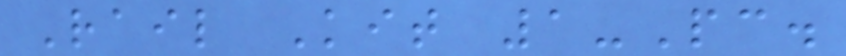Rail Kit 1-Pc.
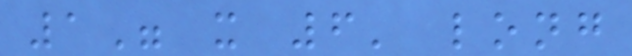1" x 6' long
